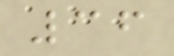36
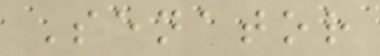Senator
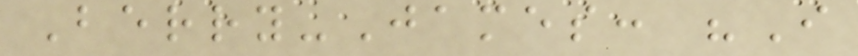Berry-James: "I
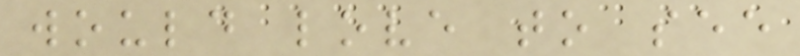would love to see
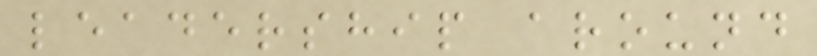leadership around
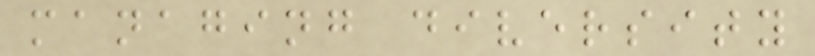managing diversity
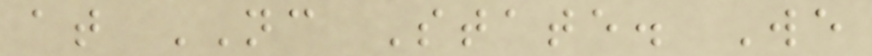at NC State. We
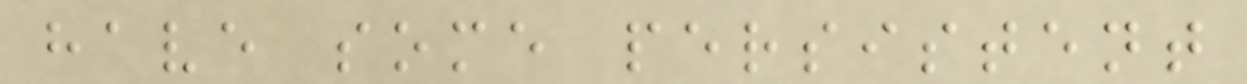have some persistent
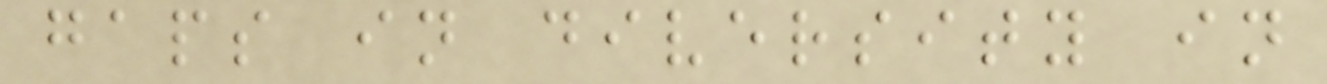gaps in diversity in
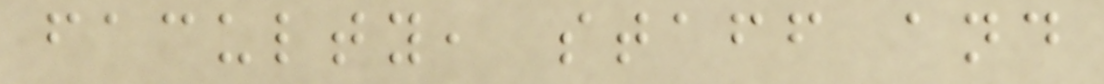faculty, staff and
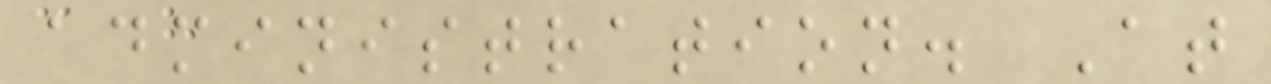administration. At
